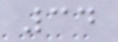34
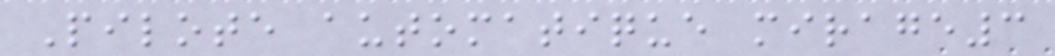Pilote automatique mirage3
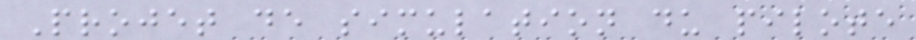Projet de simulation du pilote
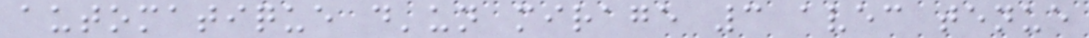automatique d'un mirage 3 avec tenue
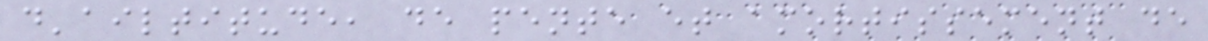d'ailtitude, de pente et amortissement de
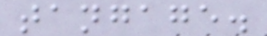tangage.
